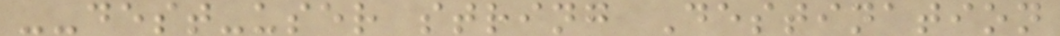--dest-user string Destination
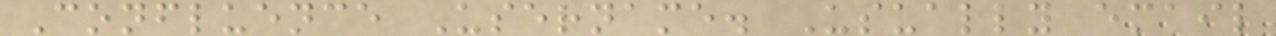Confluence Username. Usually email
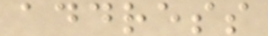address
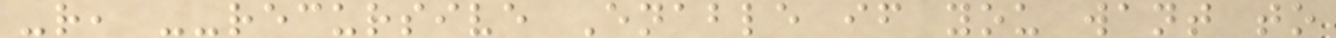-r, --recursive Enable if you want to
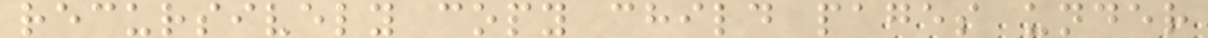recursively copy child pages under
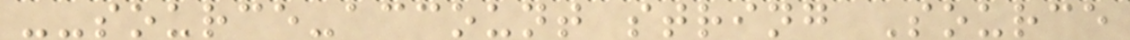--source-account string Source
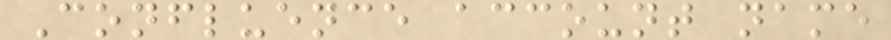Confluence account name
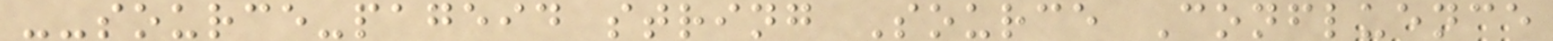--source-pageid string Source Confluence
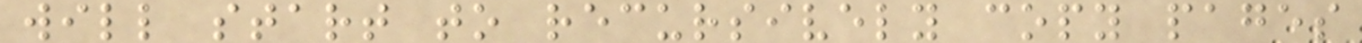will start to recursively copy pages
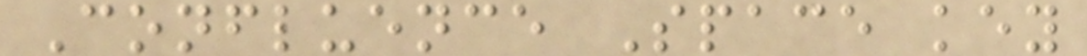Confluence Space key
